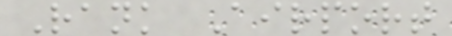Rank Airport
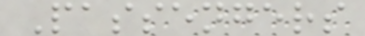Passengers
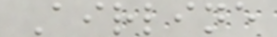Airline
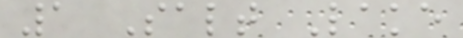1 Salt Lake
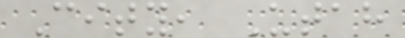City, Utah
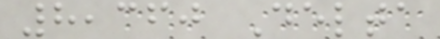8,360 Delta
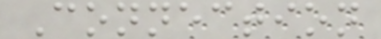Connection
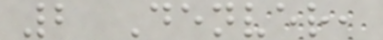2 Denver,
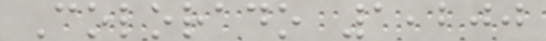Colorado 1,200
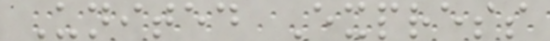United Express
